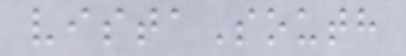vistaSouth
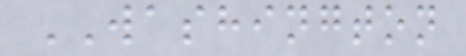WASHINGTON
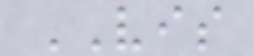VIS
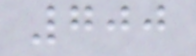700
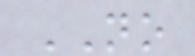NO
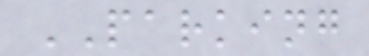PARKING
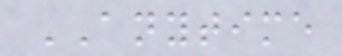ANYTIME
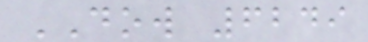DOW 6249
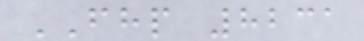FHP 8231
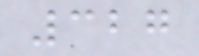327
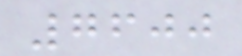7600
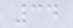34
